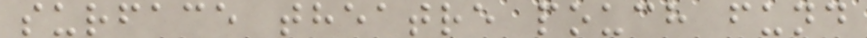surface theatre pouch fund
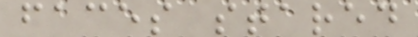faces stared
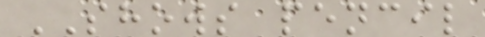SHOWS pencil
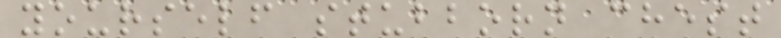yourself stubborn chest
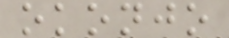okonjo
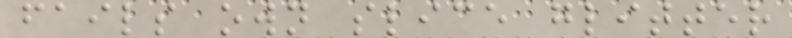fails own slice glitter
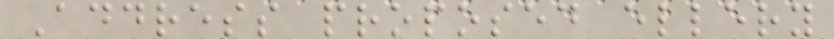Address proposed ellery
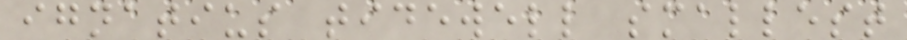ignatius tidewell smallest
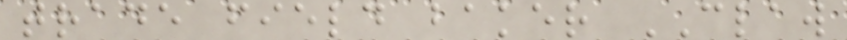trade field baker CLAW
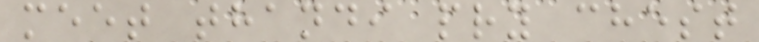meet thandi pry chest
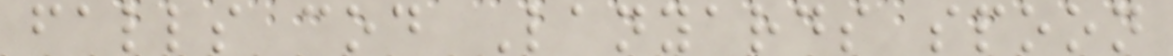falls cod Lanyards spoon
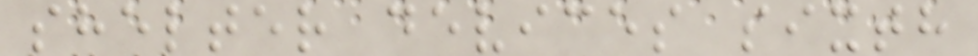shelter devices sixth
